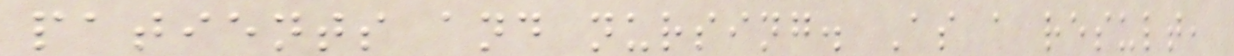patients and nursing. As a result,
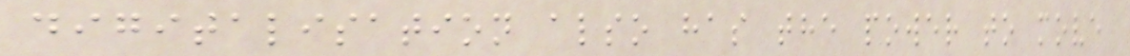digitalisation also has the power to move
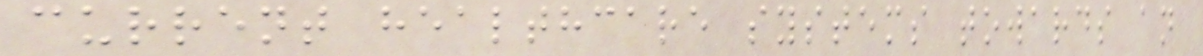current healthcare systems towards an
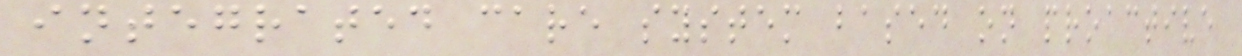integrated care system based on proactive
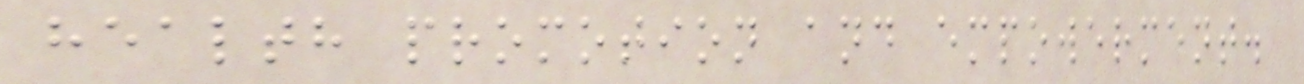health promotion and empowerment.
